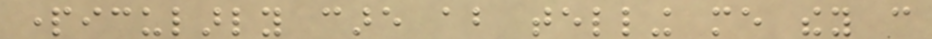particularly care about telling me they can
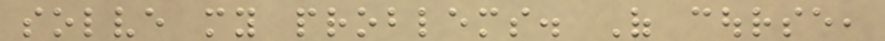solve my problems. Of course,
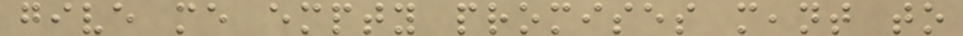give me empty promises meant to
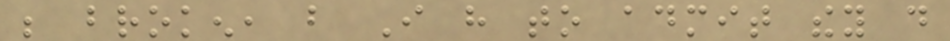be broken, but I have to admit they do
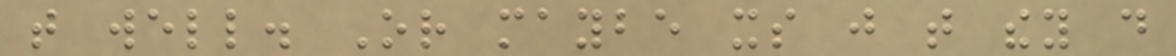that well. Or maybe its just that they do
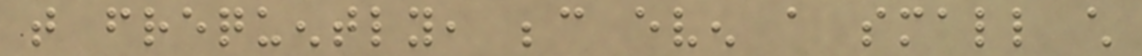that frequently, because even a small child
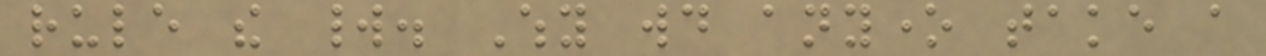rule the world. Why would anyone take a
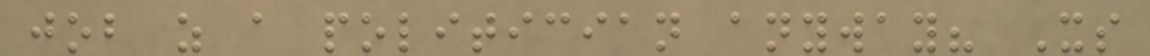job as a politician anyway? Its
